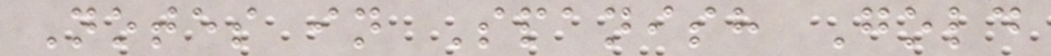Notes in Spanish Gold
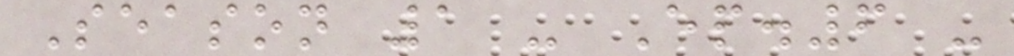Season 1 - Ep.6 -
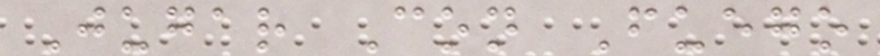Jugar Con Fuego
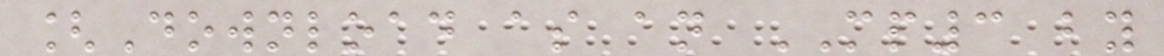[Download as an MP3 by
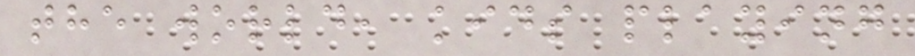the world, kids playing
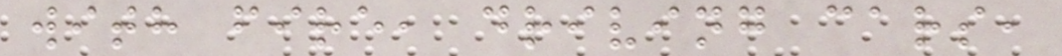with fire, driving cars,
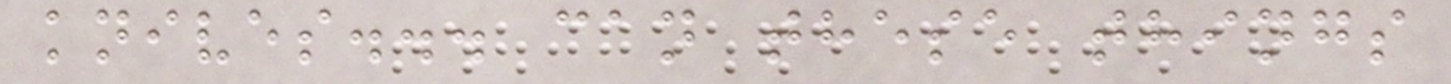knives... can these things
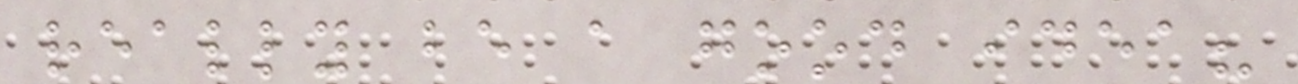really be a good idea?
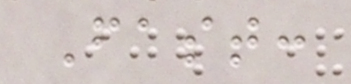Fast:
